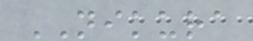NIKURA
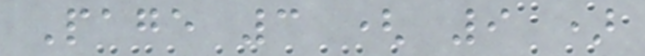Page 3 ( 9 )
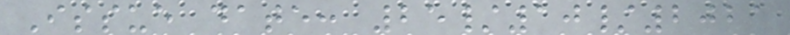Issue date: 25/10/2021
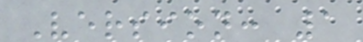Version: 1
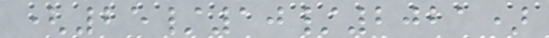(25/10/2021)
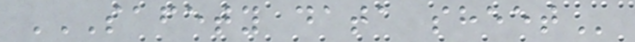SAFETY DATA SHEET
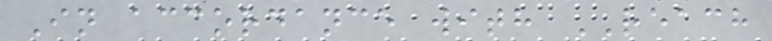In accordance with REACH
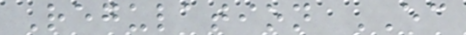Regulation EC
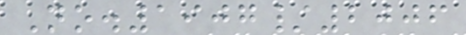No.1907/2006
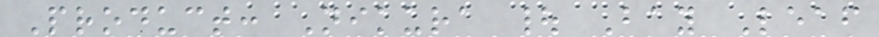Product: Nikura | Bay Leaf
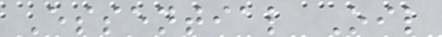Essential Oil
